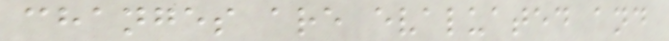changes are evaluated and
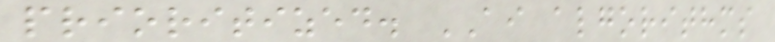prioritized. AI algorithms
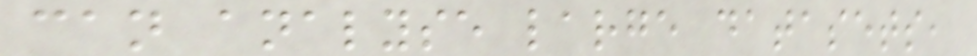can analyse large datasets,
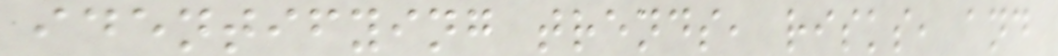identifying trends, risks, and
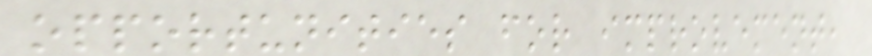opportunities for improvement,
